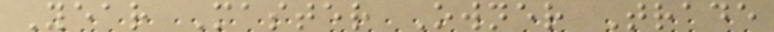Year Master Owner Trade
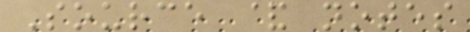Source & notes
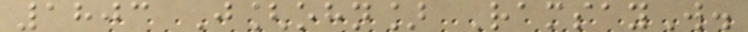1803 J[ohn] RamsayW.
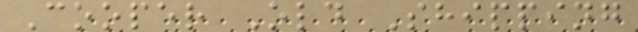Cooper Old Shipping
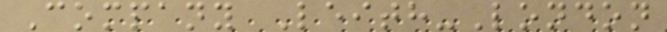Company Leith-London
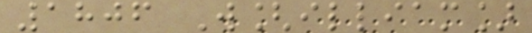1806 W[illiam]
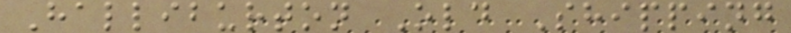Halliburton Old Shipping
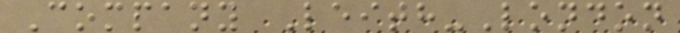Company Leith-London
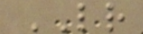LR
